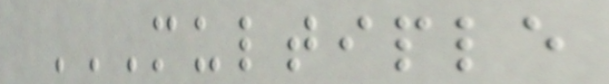MULTIPLE
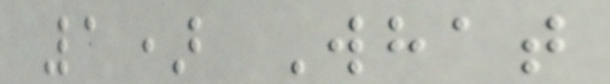1) What
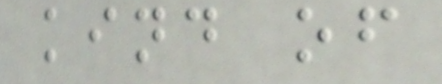kind of
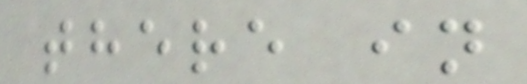there in
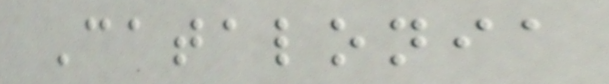Catalonia
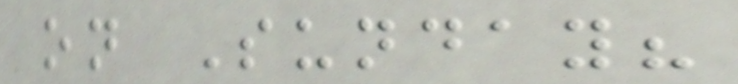on Sunday?
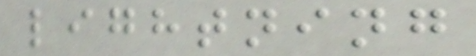lightning
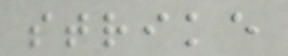strike
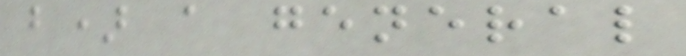b) a general
